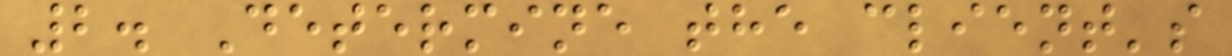2. Determine the client's
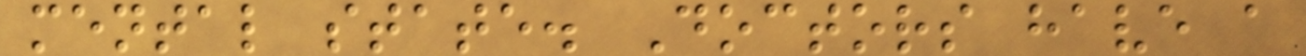mental state. Doctors have a
